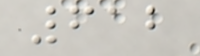612
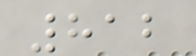812
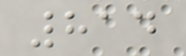814
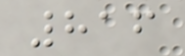816
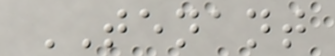TENANT
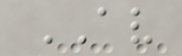AV
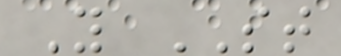Y ST
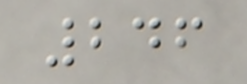246
